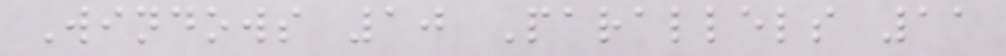Windows 10 Parallels 11
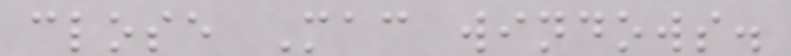close Mac windows.
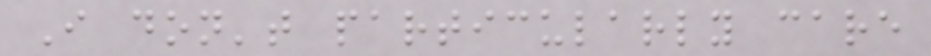I don't particularly care
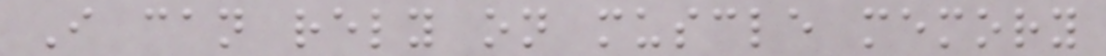I can rely on muscle memory
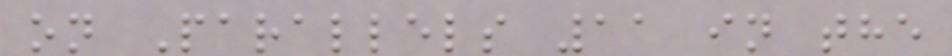on Parallels 11 in the
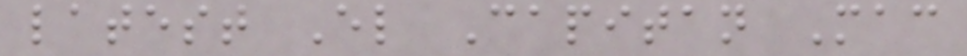latest El Capitan Mac
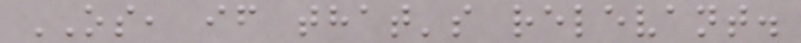OS, if that's relevant.
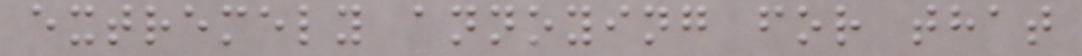extremely annoying for that
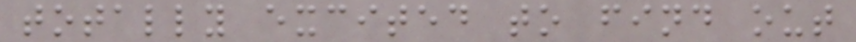totally excited to find out
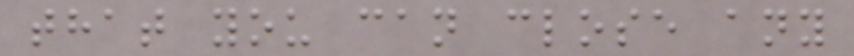that you can close any
